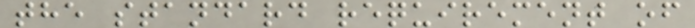the standard requirement of
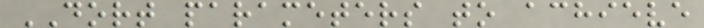DORT parameters to achieve
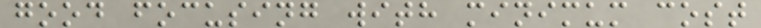good focusing with minimum cost
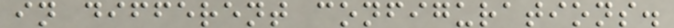in different configurations.
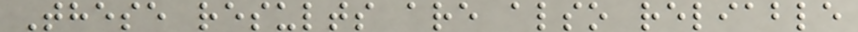These results are also reliable
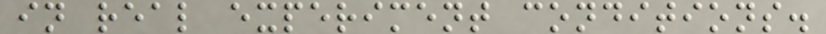in real experiment conditions.
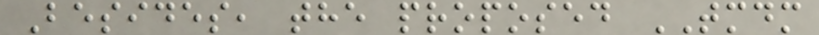Besides, the proposed TMDM
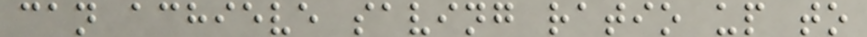can achieve saving ratio up to
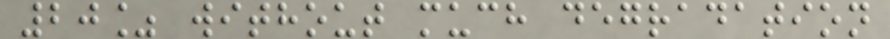20% without much degradation
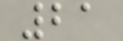21
